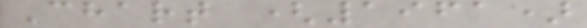Chart (1961)
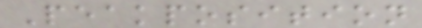Peakposition
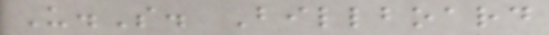U.S. Billboard
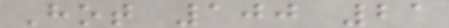Hot 100 21
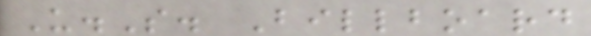U.S. Billboard
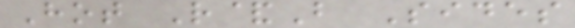Hot R&B Sides
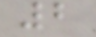2
